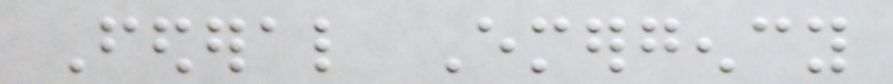Federal Emergency
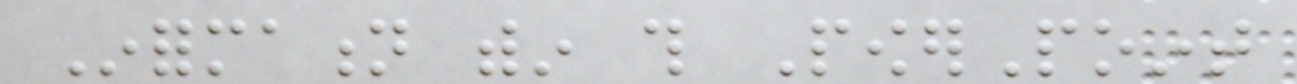Information within this PowerPoint
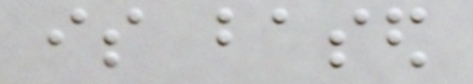is based
